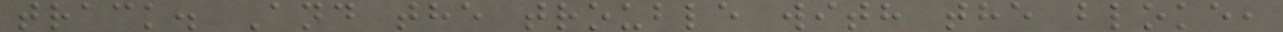track. And the trouble with the bloke,
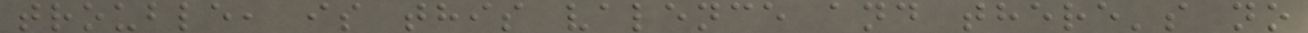trouble, is this valence and there's no
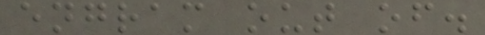engram out of.
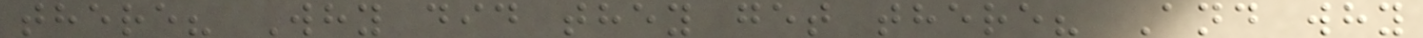there? Why did they get there? And why
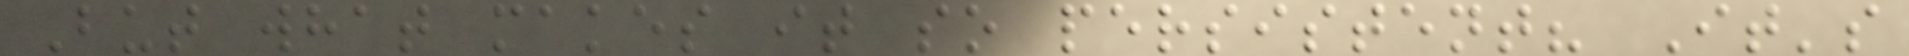But what makes it so persistent? It's
